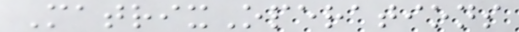MatrixOperations
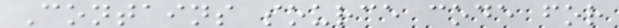Contains source code for
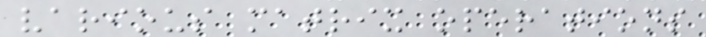various matrix operations
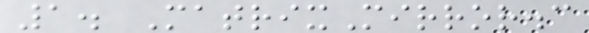1. MatrixMirror.c
